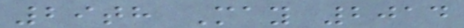29th May 2014
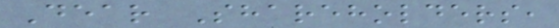Dear Shareholders,
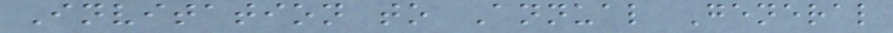Invitation to Annual General
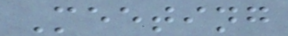Meeting
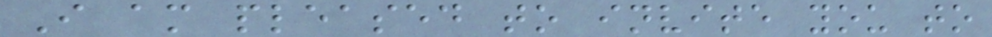I am pleased to invite you to
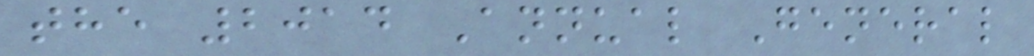the 2014 Annual General
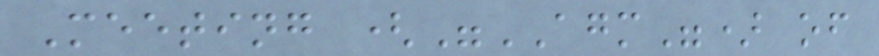Meeting ("AGM") of
